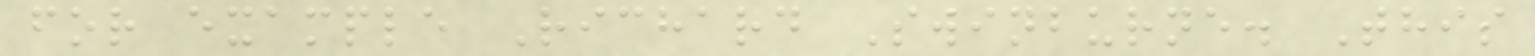for example Richard Swinburne. This
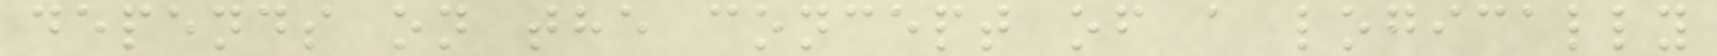depends on the concept of a logically
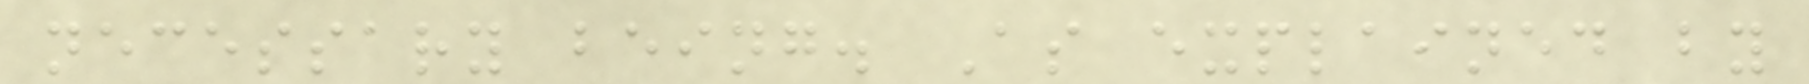necessary being. As explained by
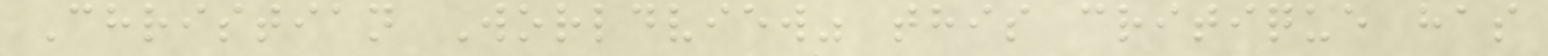Christian Worldview" this critique has
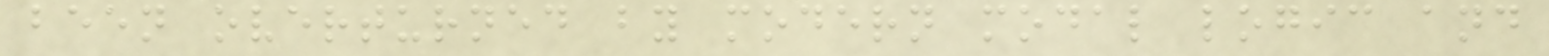been overturned by modern modal logic and
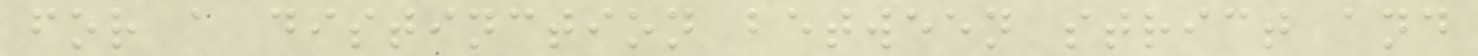for a distinction between strict and
